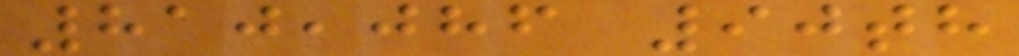810,086 90th
